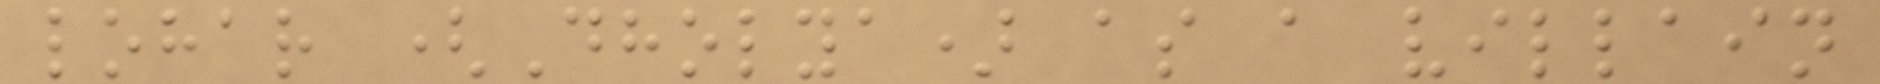lohar (Dholya) as a villain
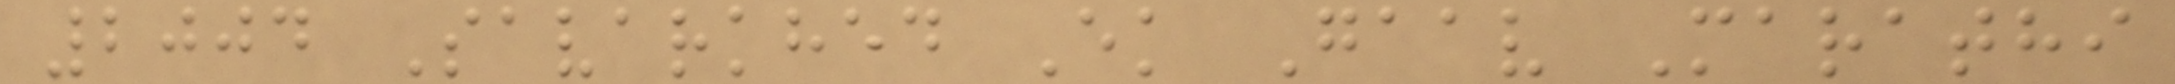2004 Savarkhed Ek Gaav Marathi
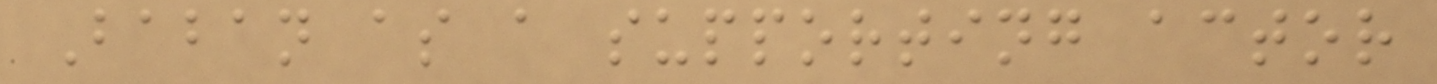Baban as a supporting actor
